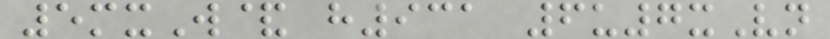5mxW& h931 6u7xVn
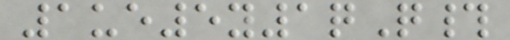1ue5y1qQ#
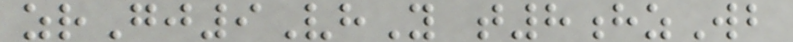zrGj9VhY t8hzWb
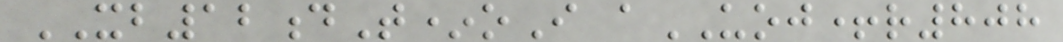XB12dT*oI aUOJ+r808
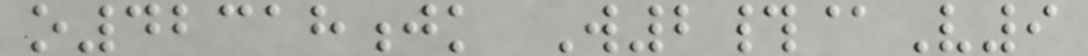o42318jk W2#@V9
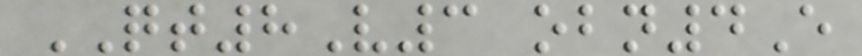QT8V3 obn4E
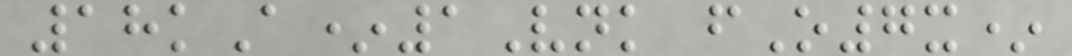18kA*1Vnk fO7x*
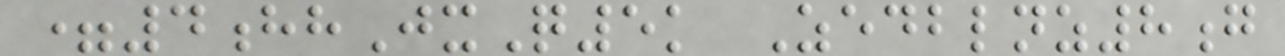=4hhJxQ5k Zedblnz8g
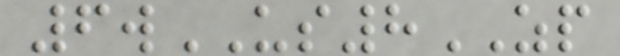6wUS8ZP
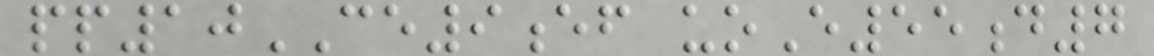pp10CE9ef uoE55d7
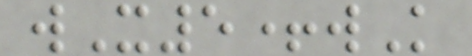wX5+wK
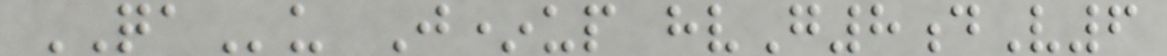QAu J*up hvG8dV6
